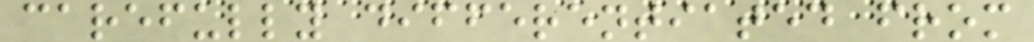carefully differentiated from
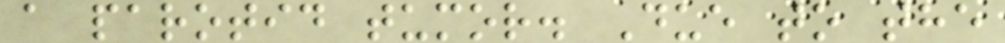a parotid tumor. Due to the
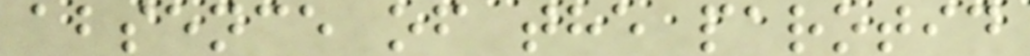absence of the parotid
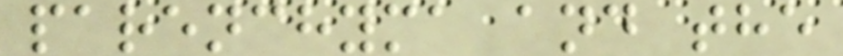parenchyma and the
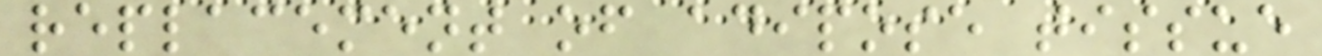replacement of adipose tissue
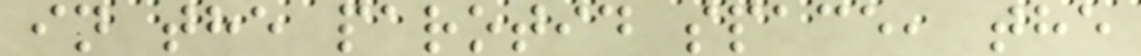in the parotid space, the
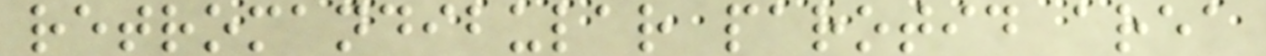retromandibular parotid area
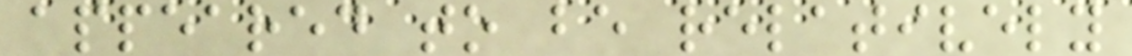appeared to be relatively
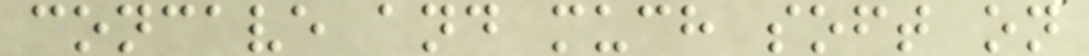concave and much soft on
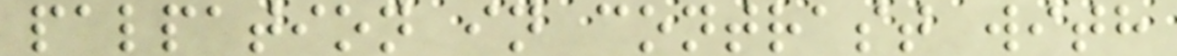palpation in contrast with
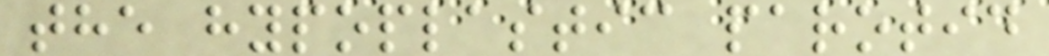the hypoplastic parotid
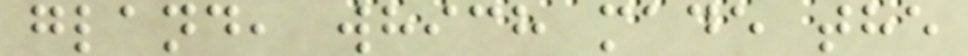gland, which made the
